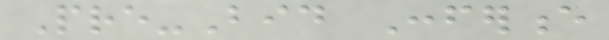Pre-Bid Conference
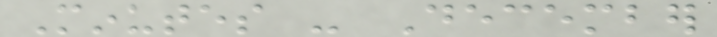Minutes - December
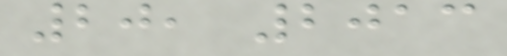20, 2013
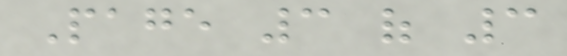Page 3 of 3
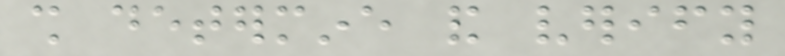shall determine and verify
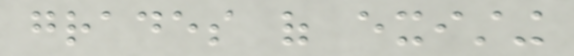grades of existing
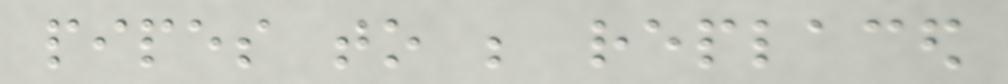pipes to be replaced
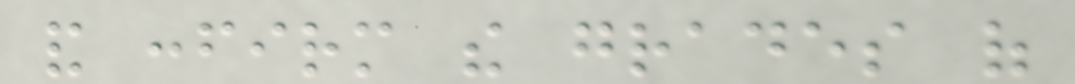and confirm the grades of
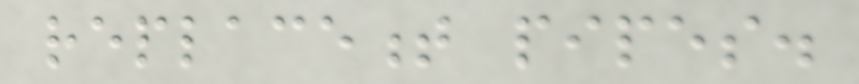replacement pipes.
